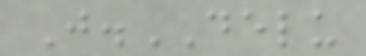J.DELU
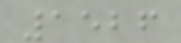1526
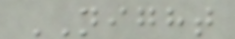NIGHT
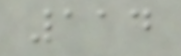114
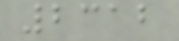2312
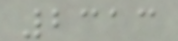2313
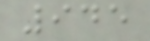945
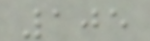105
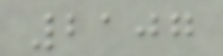2107
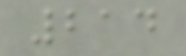214
